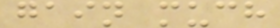gain much
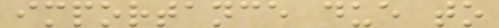importance due to
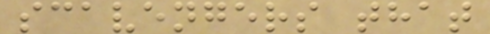scavengers that
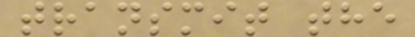transmit the
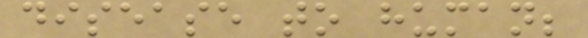disease to human;
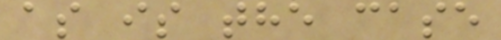as is the case
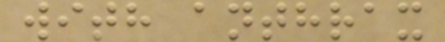with anthrax
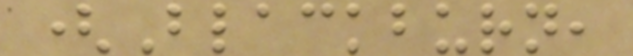(Blackburn,
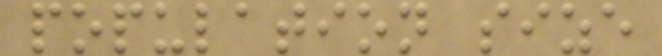population size
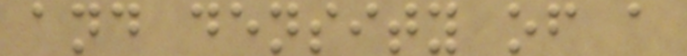and density of a
